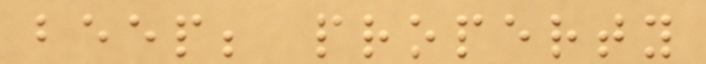beep; property
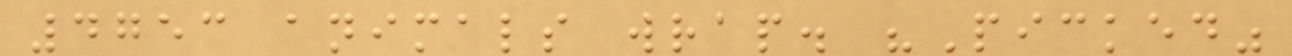4753 animals wrap. "Picked"
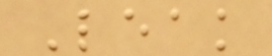Leak
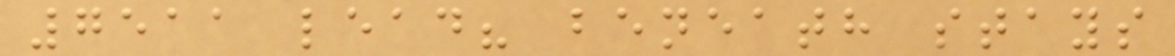7511 lead? beneath stays
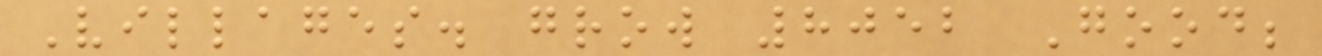Villages. grow 8052 Good;
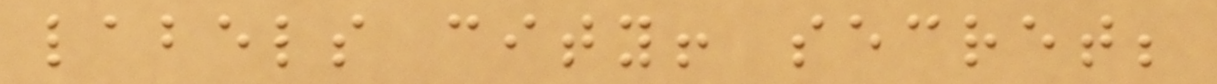labels city! secret;
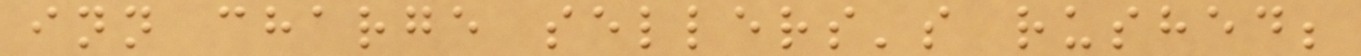inn charge sellers's rushed;
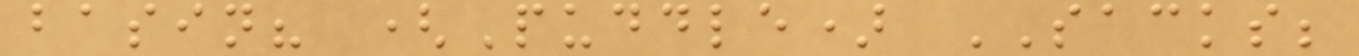basin? (Puddle) SACKS;
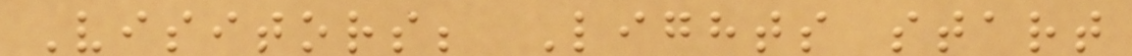Visitors; Lights start
